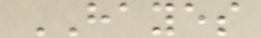HAYES
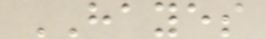HAYES
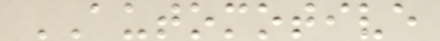AUTOMOTIVE
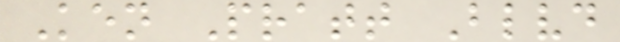Ken Pratt Blvd
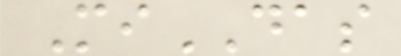MiDAS
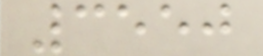3550
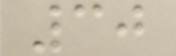30
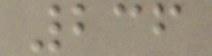236
